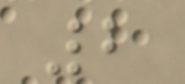2
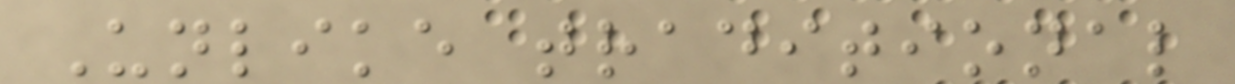Unlike traditional
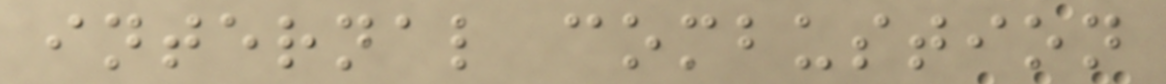internal combustion
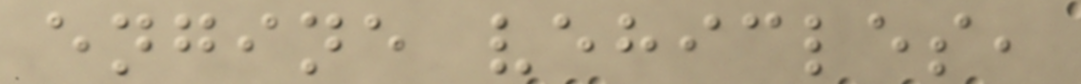engine vehicles,
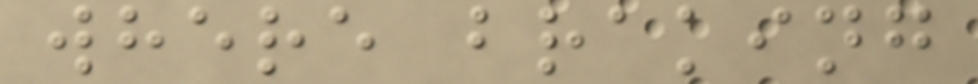where braking
